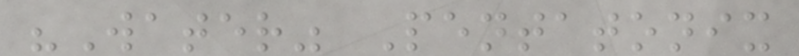"Water" Pentatonix
